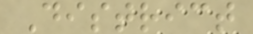District
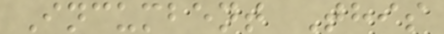Incumbent This
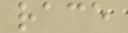race
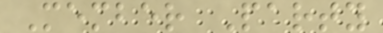Member Party
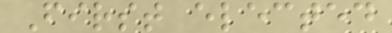First elected
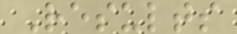Results
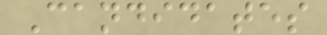Candidates
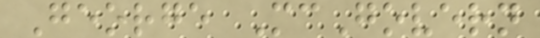George McGovern
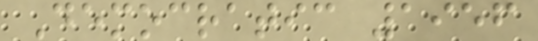Democratic 1956
